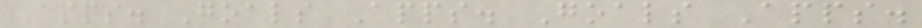Apps. Goals Apps. Goals Apps.
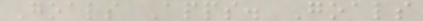Goals Apps. Goals
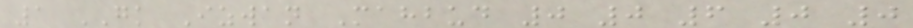1 GK Izwan Mahbud 0 0 6 0 0
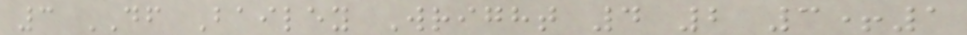3 DF Bailey Wright 4 2 3+1
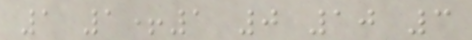1 1+1 0 10 3
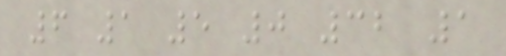6 1 5 0 32 1
